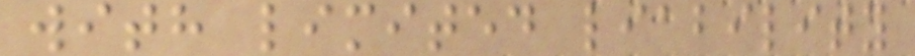with limited liability
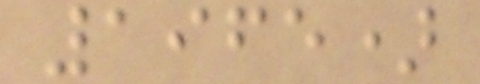1965)
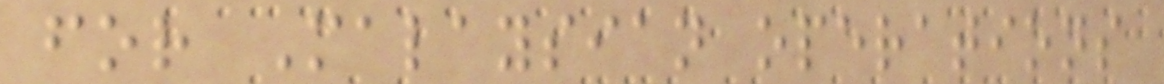for Malaysian operations
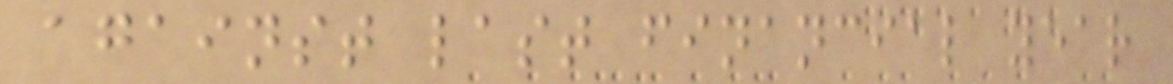against last financial year
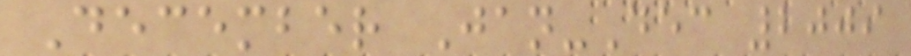December Jan-Dec 2009
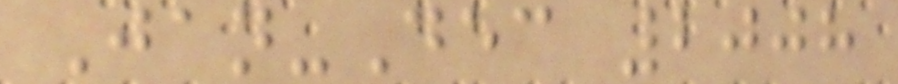Jan-Dec 2008
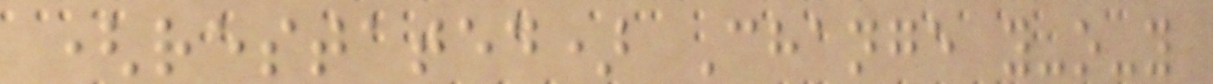(restated) Change y-o-y
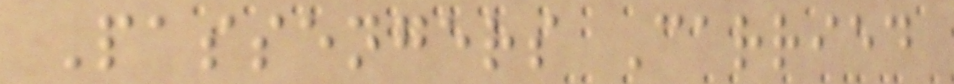Passengers Carried
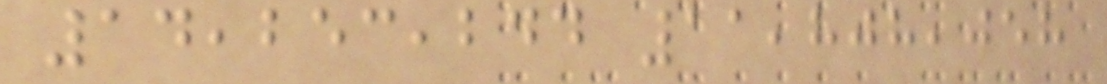14,253,244 11,808,058
